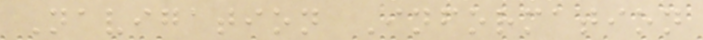Navigation Information
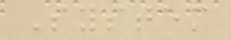System
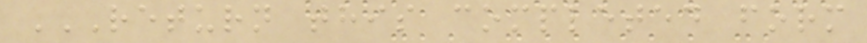RETURN THIS COMPLETED FORM
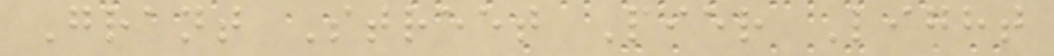Grant Street Pier Light
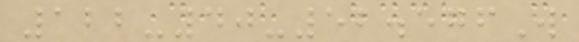122-40-52.576W
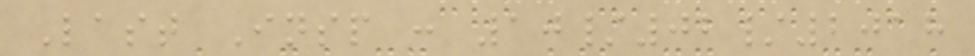Last Insp : 10/02/2018
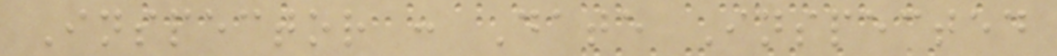Inspector : Date Inspected
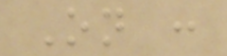On :
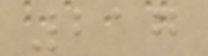217
